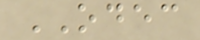ODEC
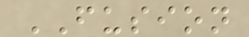FUSION
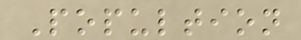Popultion
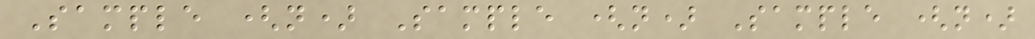Sample (n) Sample (n) Sample (n)
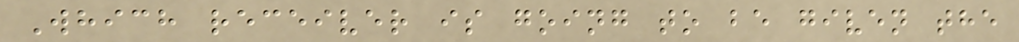Which receiver is going to be given the
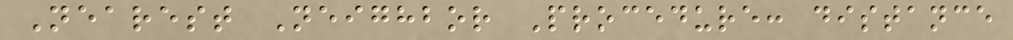Nearest Neighbor Procedure: distance
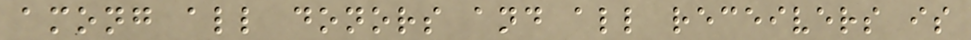among all donors and all receivers is
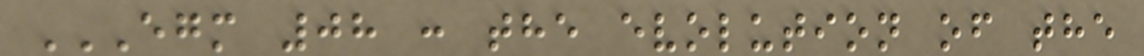EGM 08 : THE EVOLUTION OF THE
